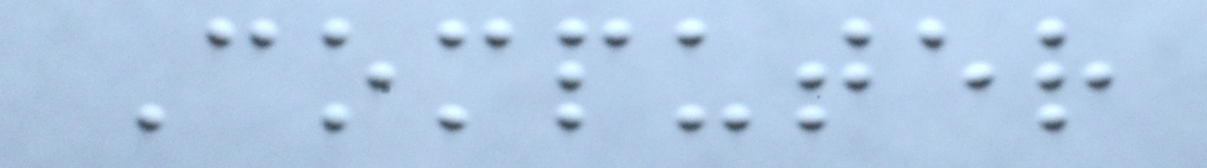Computer
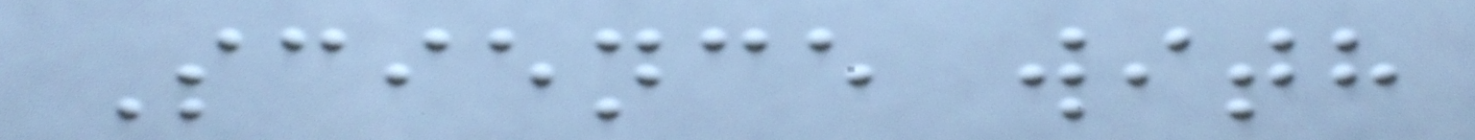Science with
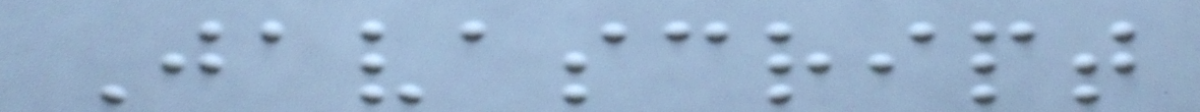Javascript
